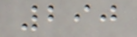290
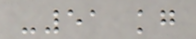-51 kg
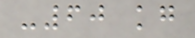-60 kg
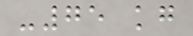-75 kg
